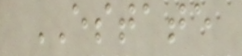ESTATE
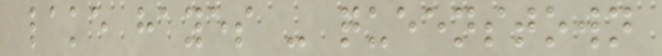lake hayes - queenstown
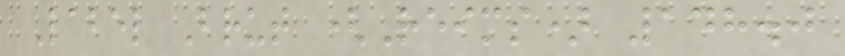Label Brut (Reims) 148.0
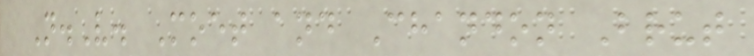N.V. Moet and Chandon Brut
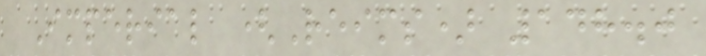Imperial (Reims) 148.0
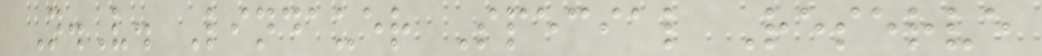N.V. Lindauer Special Reserve
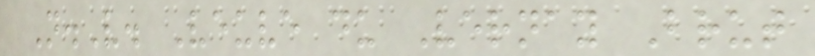N.V. Veuve du Vernay Brut
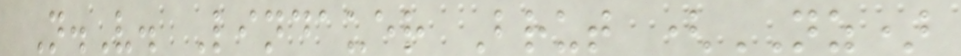N.V. Lindauer Brut (NZ)
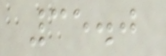35.0
